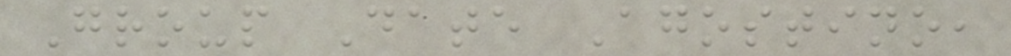Group Date Agostino,
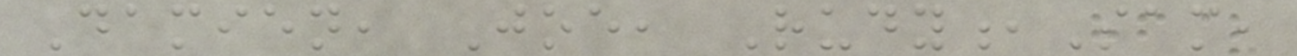Damien, Joe, Rudy,Sam,
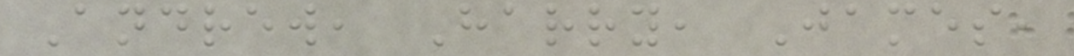Andrew, Harry, James,
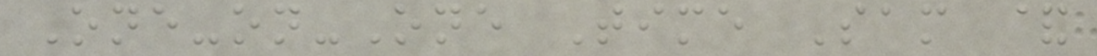One-on-One Time Sam &
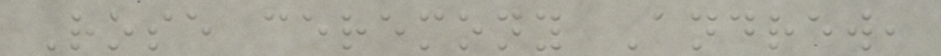Rose ceremony Andrew,
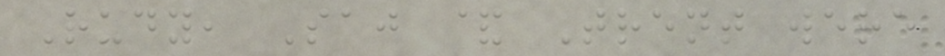Rudy, Saj & Trent were
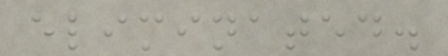eliminated.
